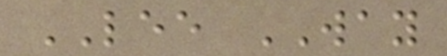LEE WAY
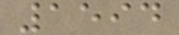1594
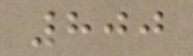800
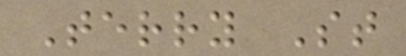Terry St
